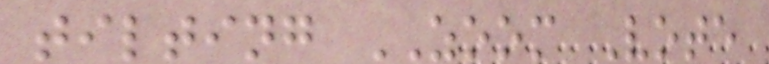tilting ZOOM Vote
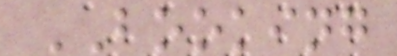BOOKING
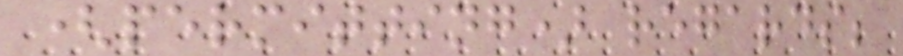(permitting) regards;
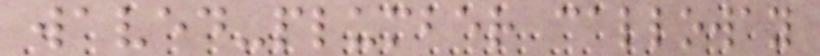waved-plumber calloway
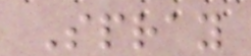Spray
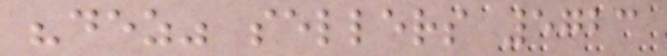"dez" sellers 5723
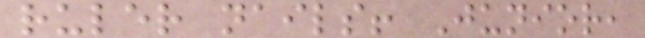ruler nails! Junior,
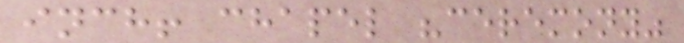inch! chapel "ceremony"
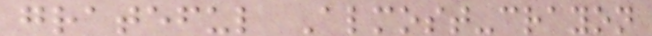grateful Almost-crayon
